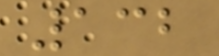132
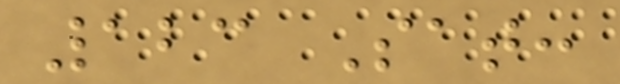123 Sat:
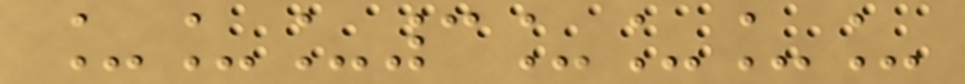___3____
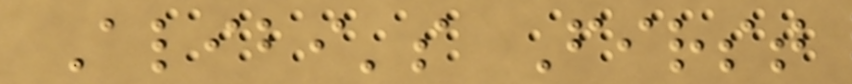Alibi's First
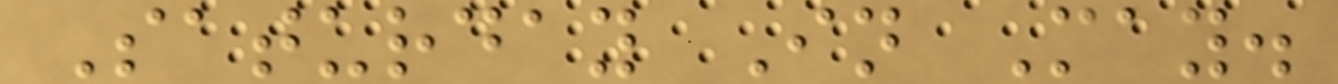Saturday In May.
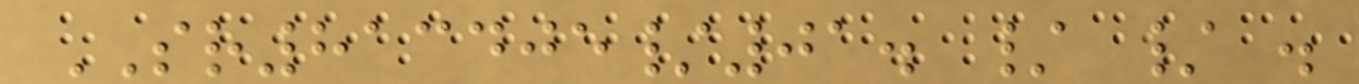SR813405/01. / / .
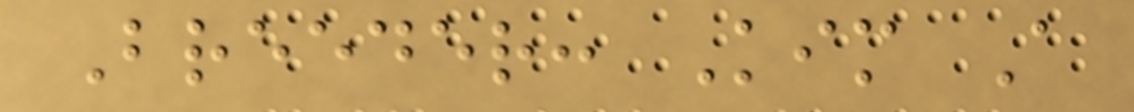Breeder: Kim A
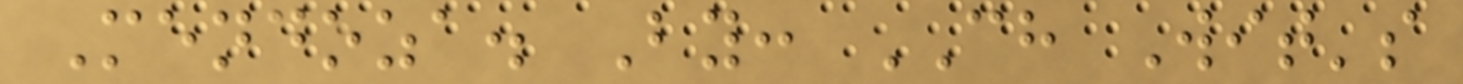Mendoza. By: CH Wit's
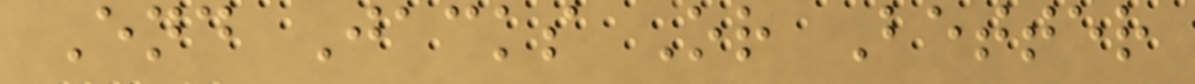End Jacks Or Better
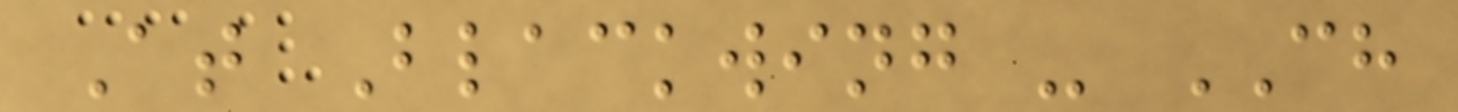At Blackwing - CH
